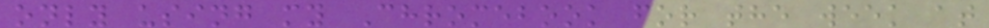only using my Chromebook for the week at
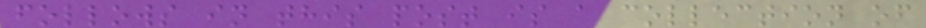follows in this post is a collection of
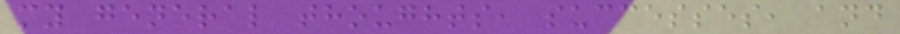my general thoughts, successes, and
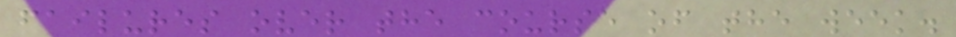failures over the course of the week.
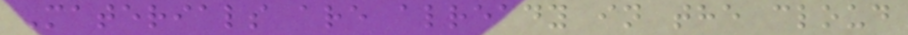Materials are already in the cloud
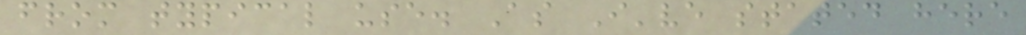from typical use. As I've stated here
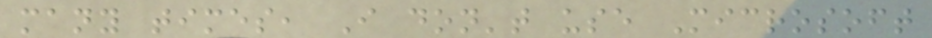many times, I don't use Microsoft
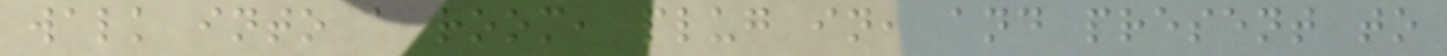walk into a room, plug in, and present to
